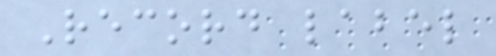Record label
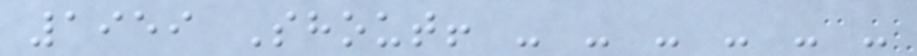1959 Shout! - - - - - -
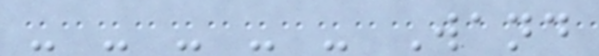- - - - - Wand
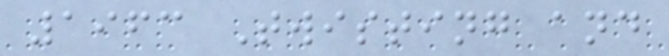1963 Twisting and
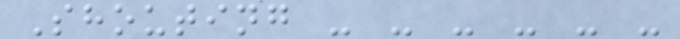Shouting - - - - - -
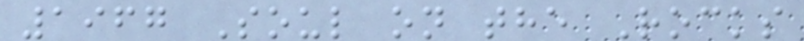1967 Soul on the Rocks
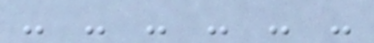- - - - - -
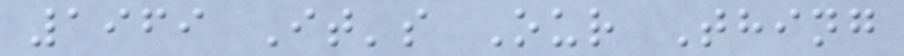1969 It's Our Thing
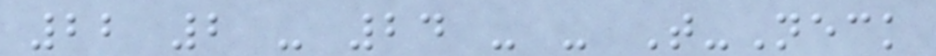22 2 - 24 - - T-Neck
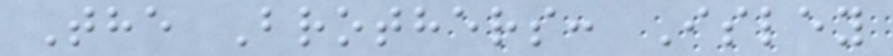The Brothers: Isley
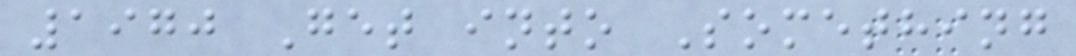1970 Get into Something
